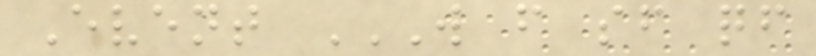Event W F SF QF
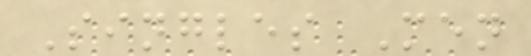Singles Men
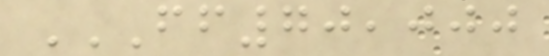FF70,000
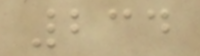234
